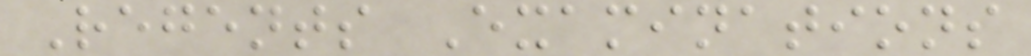Regents Examinations
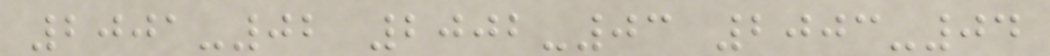2001-02 2002-03 2003-04
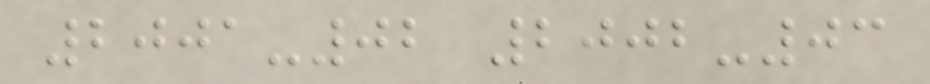2001-02 2002-03
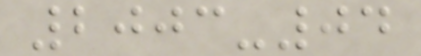2003-04
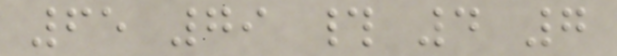65 79 # 4 7
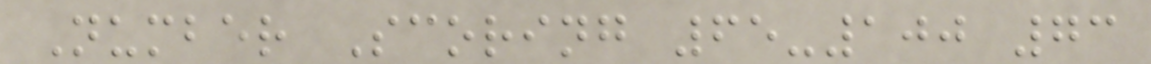Number Scoring 65-100 73
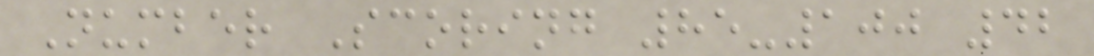Number Scoring 85-100 42
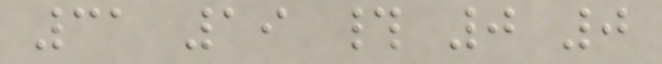31 19 # 0 0
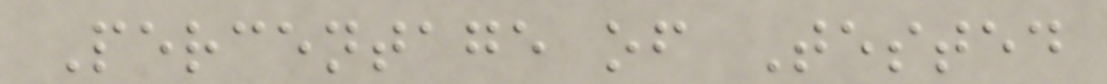Percentage of Tested
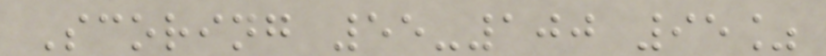Scoring 55-100 95%
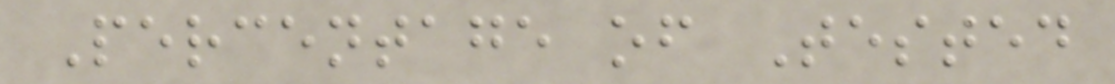Percentage of Tested
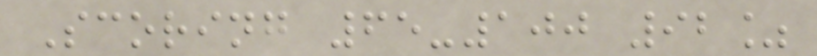Scoring 65-100 92%
